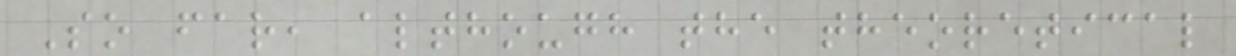So far, although the theoretical
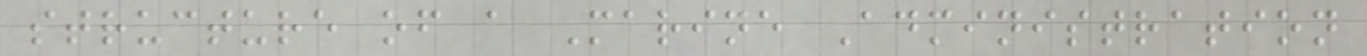structure of a Marine Administration
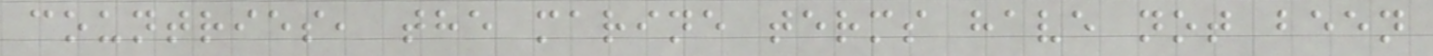countries, the marine terms have not been
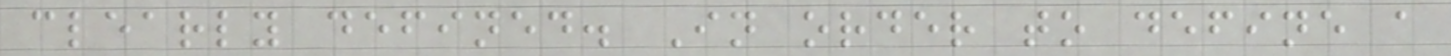clearly defined. In order to define a
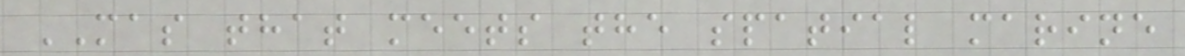MAS that meets the spatial marine
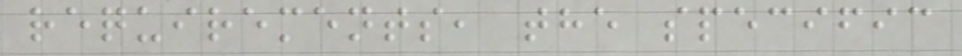requirements, the specific
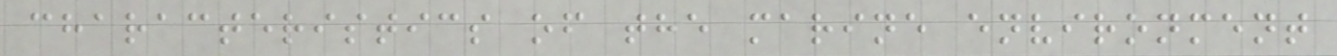characteristics of the marine environment
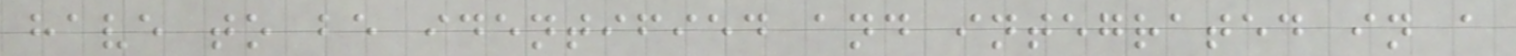have to be identified and integrated in a
